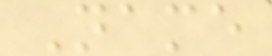Name
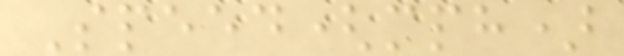Speed(mph)
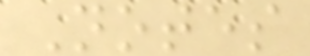Notes
